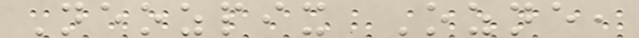Neozpix Ozne,
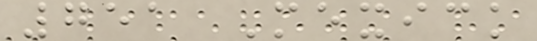751 Mexick
